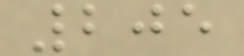205
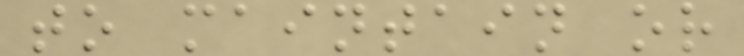to maintain or
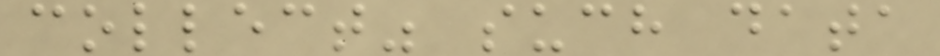collect" such data
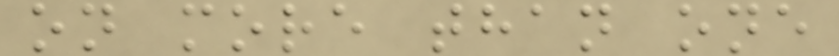on more than one
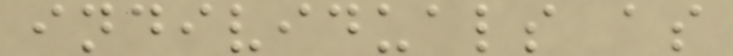individuals as
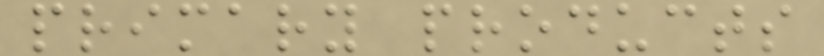primary products
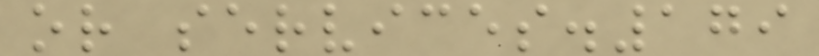or services.179
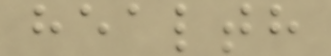health
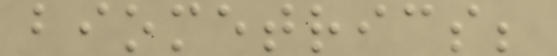biometrics;
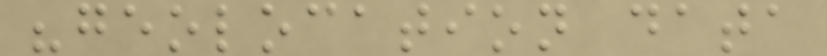"geolocation data
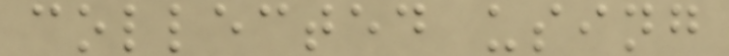collected using
